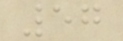57
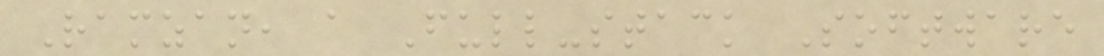Ramzan, a Full-stack Software
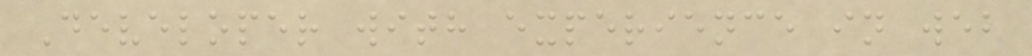Developer with experience in web
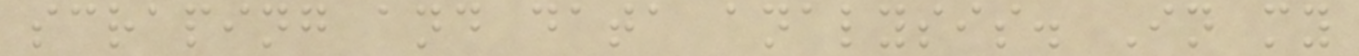scraping and data analysis. In my
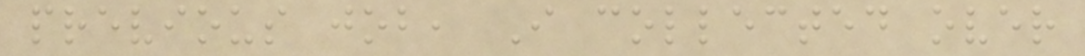previous job, I collected over
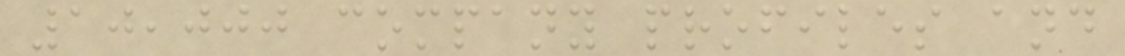10,000 company profiles and
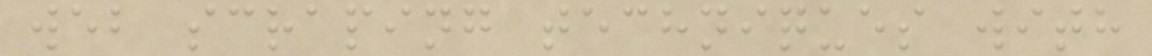web scraping techniques with
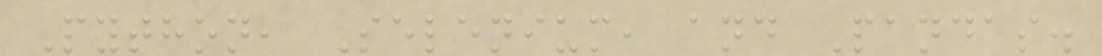Python, Selenium, and Pandas.
